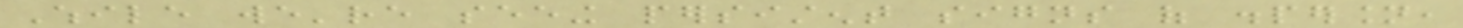While we're seeing persistent signs of dispersion,
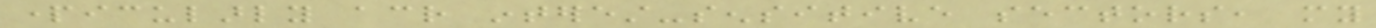particularly across interest-sensitive sectors, my
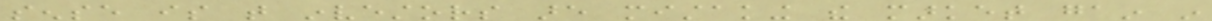sense is that investors are mistaking the market gain in
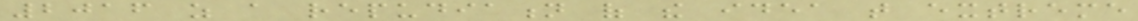2016 as a repudiation of the idea that extreme
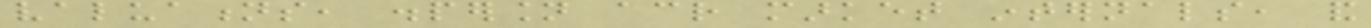valuations, dispersion across market internals, and
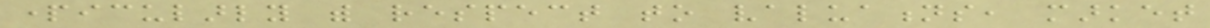particularly with respect to valuations, market
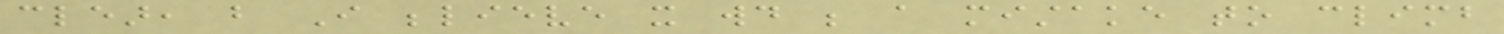clear, but I believe it would be a mistake to climb
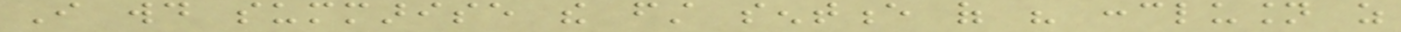I would summarise the first sentence of his conclusion as
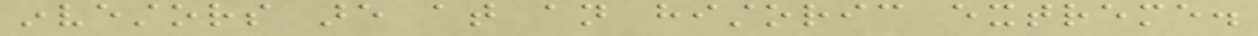investors are at an historic extreme.
